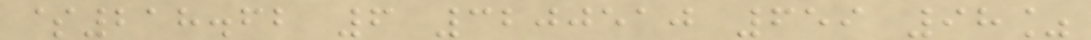$218.62 6 3200510 659 98%
